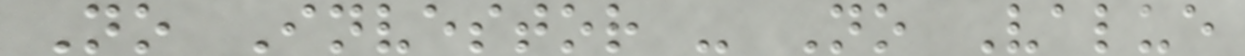No Investor - No Value
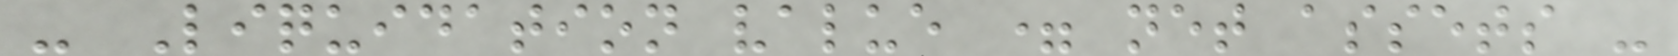- Liquidation value = net assets -
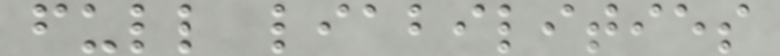full liabilities
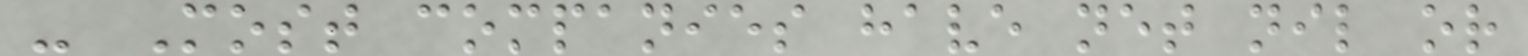- Most companies have net nil or
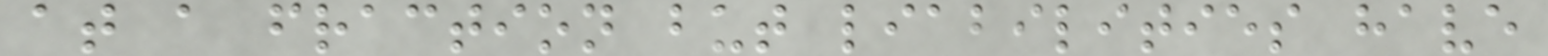at a fraction but liabilities have
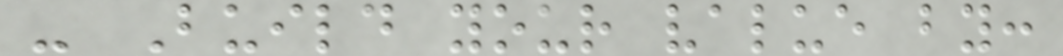- Build your value by:
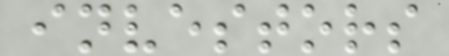investors
